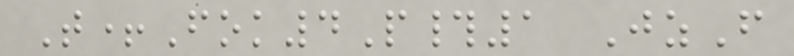T+Fok4P#1 JzF
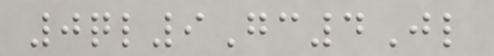0ql9Gc4Jl
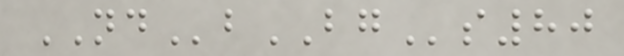NDbBGs80
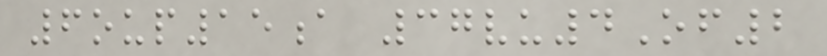6oup15a 37vu4Of2
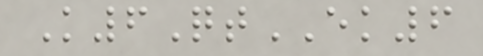K6QtEK6
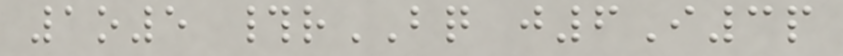1o5 #rBQ j6I3p
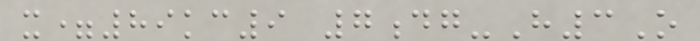x=89kc9 7dg-H3O
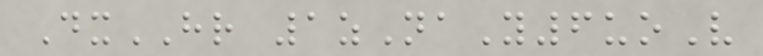DxHR 1zNaY6uoV
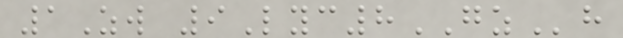1Zw 9Lyc8GZh
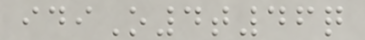idiO4t46q
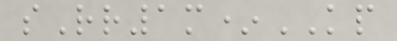sRr1m*KP
